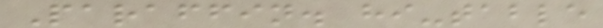Paraffin. hi-table
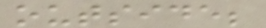outside;
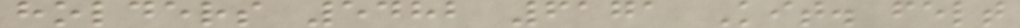holders 5482 6171 Kit. felt
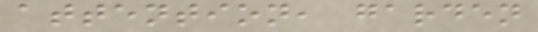attention, garden
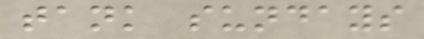tank sundays
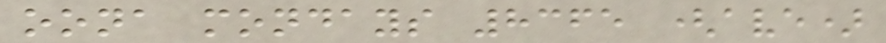oona mondays 8365 (ave)
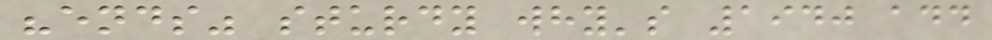"ends" sturdy why's 1940 add
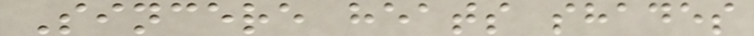Sincere heats shades
